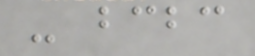- bcbc
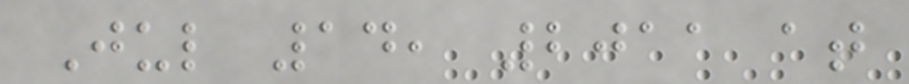Jul 14, 2011 at
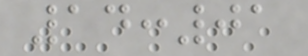14:01
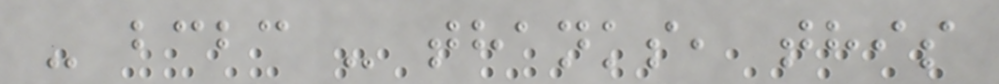- bcbc - thanks, this
